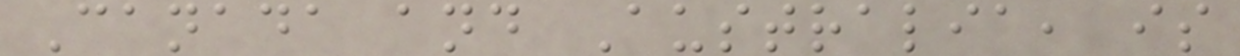Canada and Australia, is
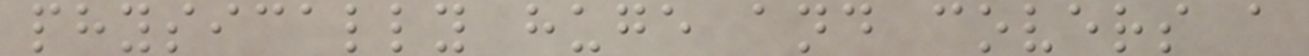physically huge and covers a
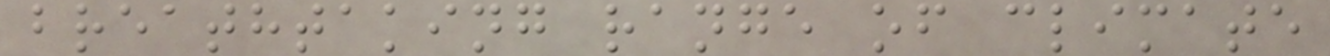breathtaking range of climate
